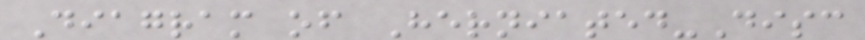Diagram of Herniated-Disc
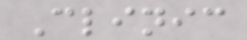Clinic
